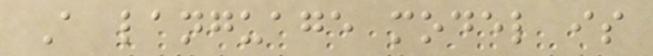A language model is
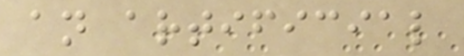an artificial
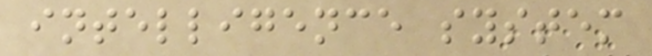intelligence system
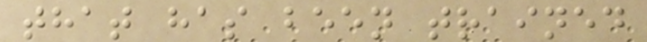that has been trained
